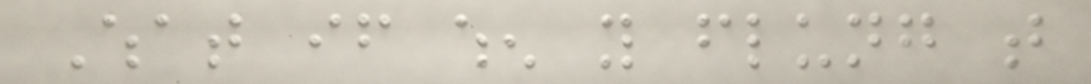What if when you flung that
